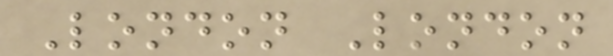London London
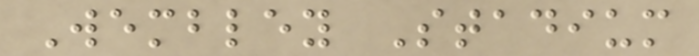Wembley Stadium
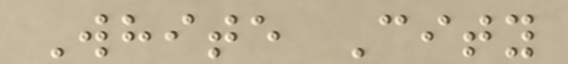White City
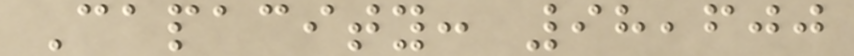Capacity: 98,600
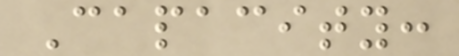Capacity:
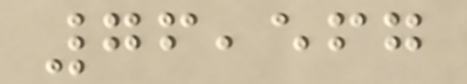76,567
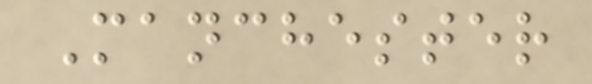Manchester
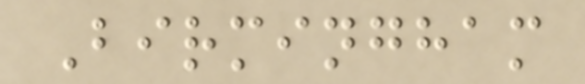Birmingham
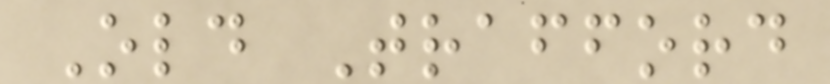Old Trafford
